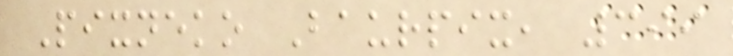Pixneko Baurpix, 399
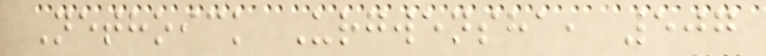Nethoick Urgwensha, 507
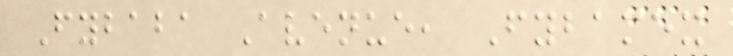Fybaba Avenue, Fybamex
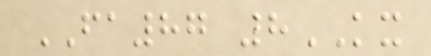FA87 8KX
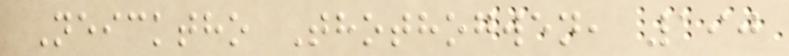Neicktho Thothogwen, 190
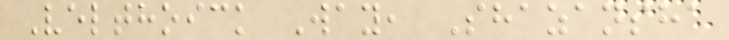Velthoick Way, Shazansha
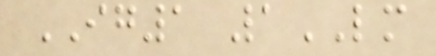IG1 1LM
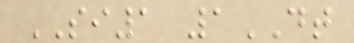SI1 1DT
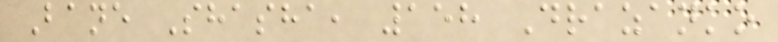Bane Shasha, 158 Drazanko
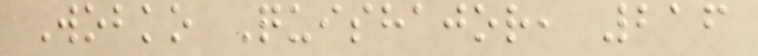Wobko Quishajor, 216
